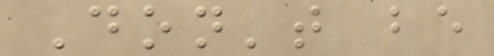Don't be
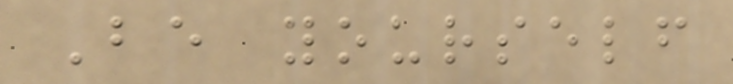Be yourself
